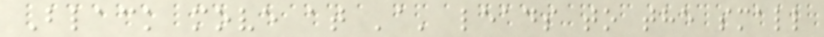Black move at 'a' leads to the small
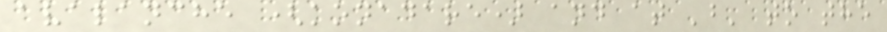avalanche (konadare) and at 'b' to the
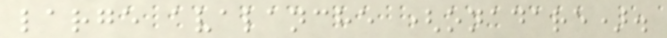large avalanche (onadare).
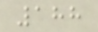188
